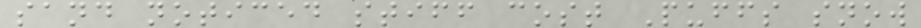sand noticed stiff cost Puffs snow
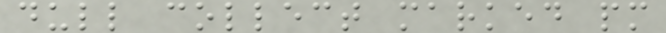dull collect marked pm
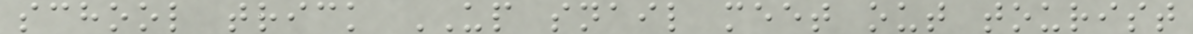school trick UP snail meet out tourist
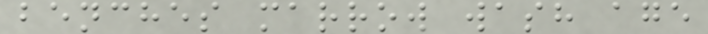benches marrow wash age
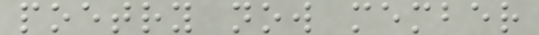poetry now member
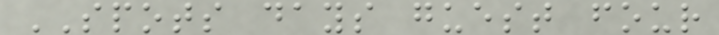SPOTS days guest four
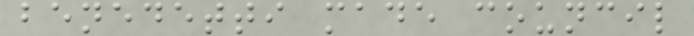benedetti made council
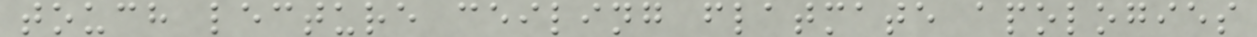touch lecture ceiling flatmate apologies
